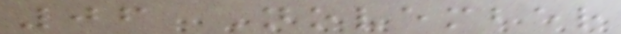06 November
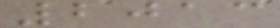2013
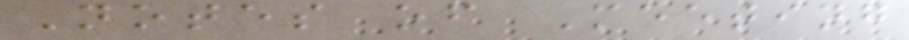Notes of Meeting
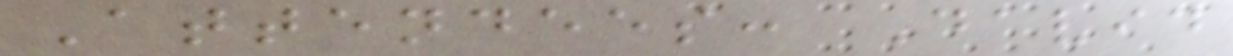Attendees: David
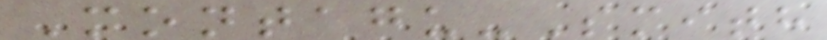Montagu-Smith
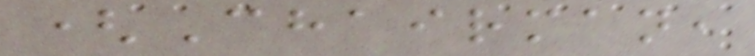(Chairman,
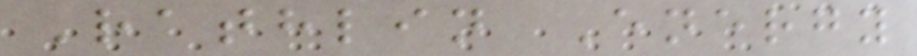Rathlin Energy
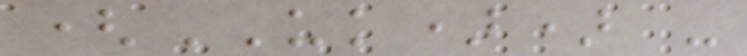(UK)) -
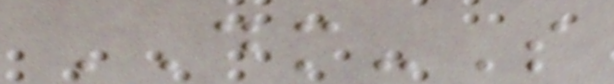DM-S
